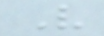V
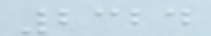2324
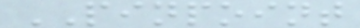PINPOINT
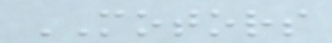MOTORS
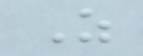Z
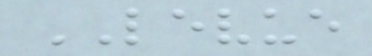LEVUE
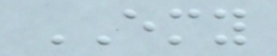EMY
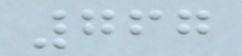767
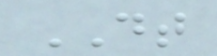DT
